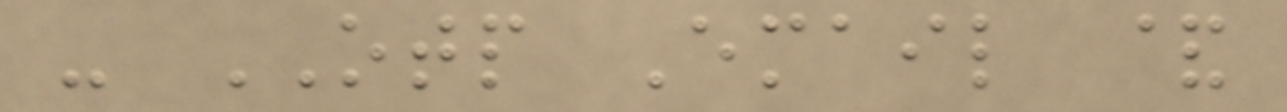- OTP Email &
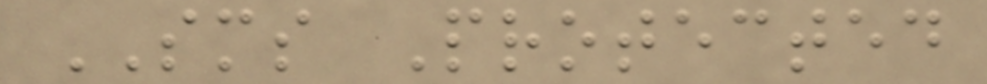SMS Protected
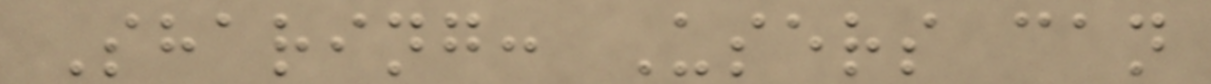Sharing: Users can
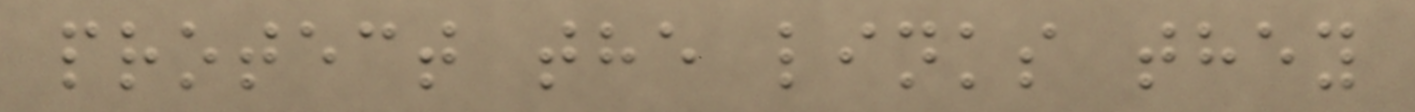protect the links they
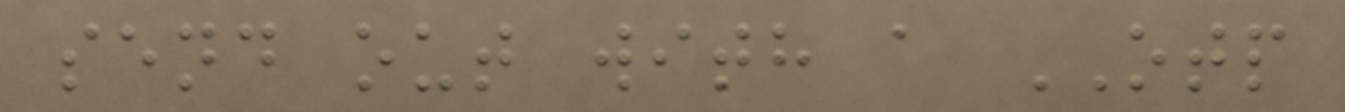send out with a OTP
